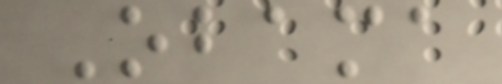Obama
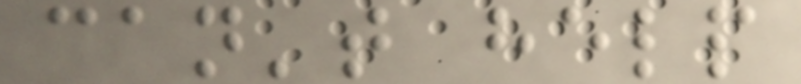can't help
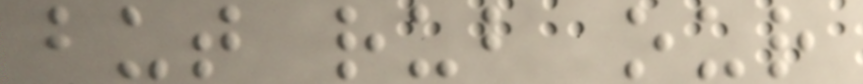but rub our
